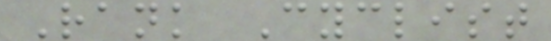Rank Cyclist
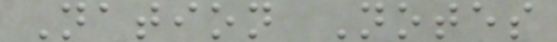Nation Notes
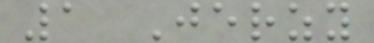1 Jerzy
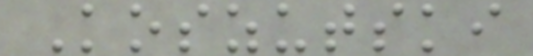Koszutski
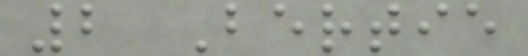2 Bertie
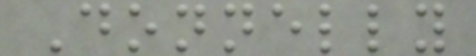Donnelly
